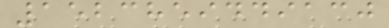1523859449130
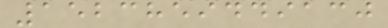1523859449130
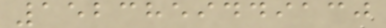1523859449130
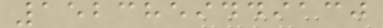1523859449130
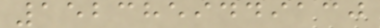1523859449130
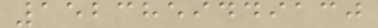1523859449130
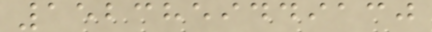1523859449130
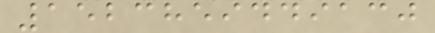1523859449130
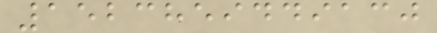1523859449130
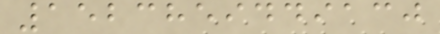1523859449130
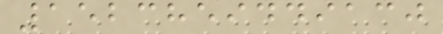1523859449130
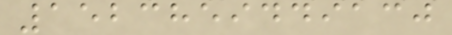1523859449130
